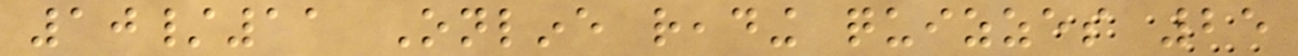10/11 Online reading quizzes 25
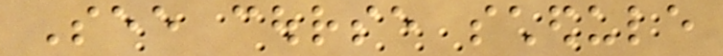See course schedule
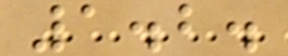1.2.
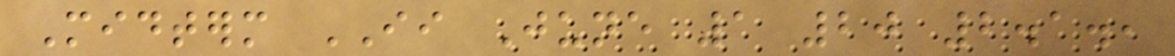Midterm II June 1 20 2.1.,
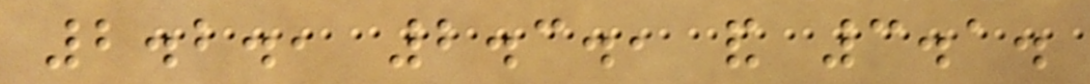2.2., 2.3., and 3.1.
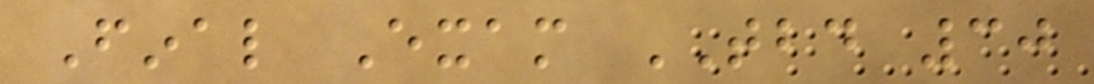Final Exam TBD 30
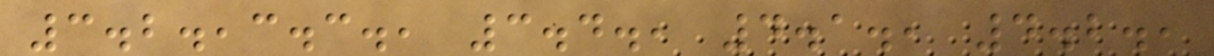3.2.,3.3., 3.4., 4.1., 4.2.,
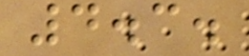4.3.
